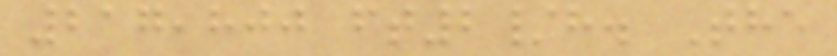217,800 ft2/h. The
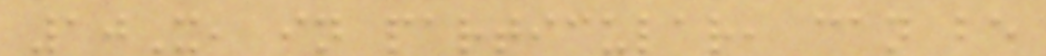10X, in particular, can be
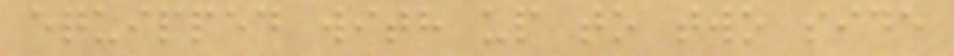equipped with up to two side
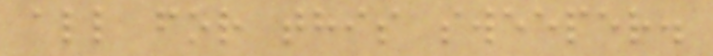all for this sweeper.
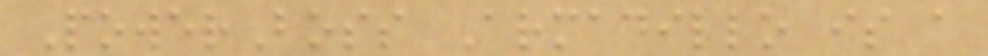PowerBoss Armadillo is a
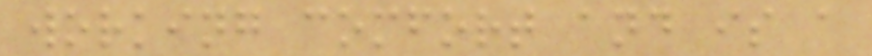working comfort and is a
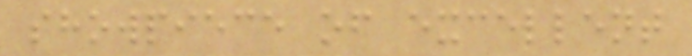showpiece of excellent
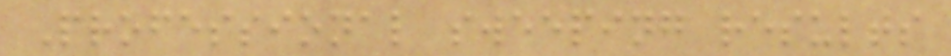Professional sweeping results
